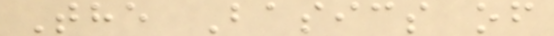The Basics of
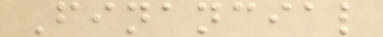Financial
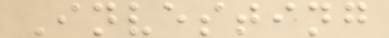Investing
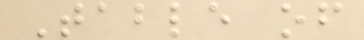Table of
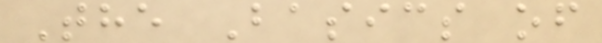The Basics of
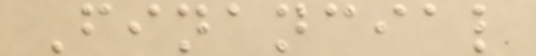Financial
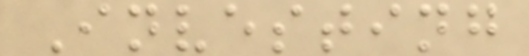Investing
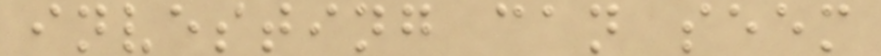investing can seem
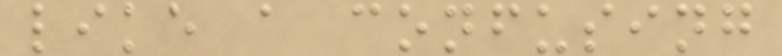like a confusing
